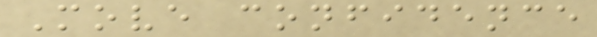Move confidence
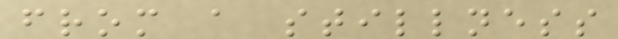from a stillness
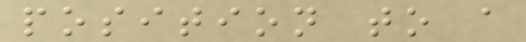position to a
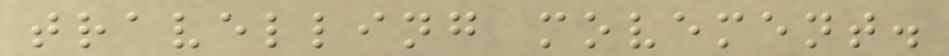travelling movement.
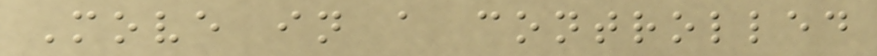Move in a controlled
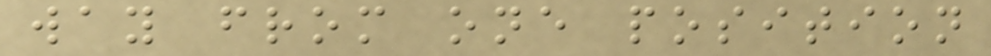way from one position
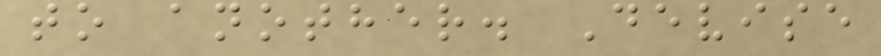to another. Devise
